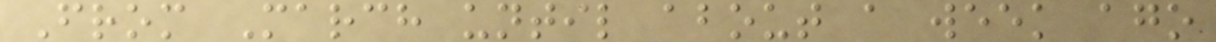From March until about a week ago
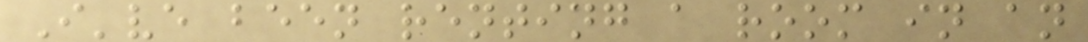I've been renting a room in an
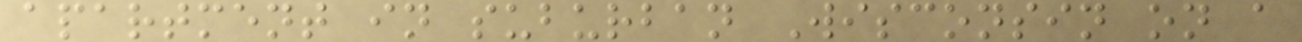apartment in suburban Wisconsin on a
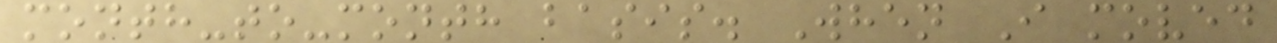month-to-month basis. When I moved
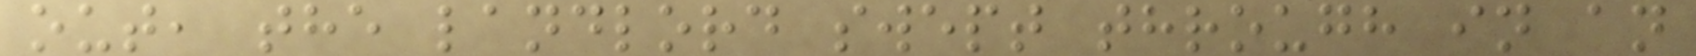out, the landlord swept through in an
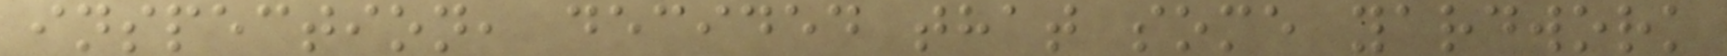inspection, decided that some yardwork
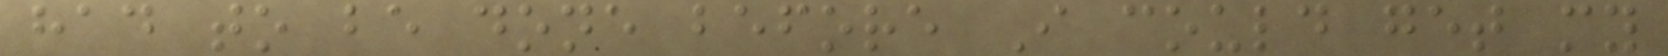had to be done before I could get my
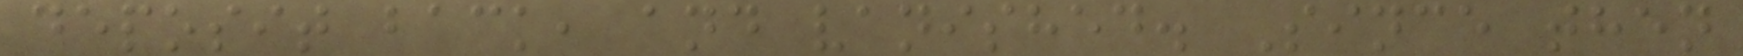deposit back, and vanished. Since then
